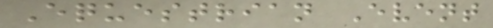Equestrian Event
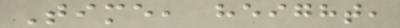Time, height,
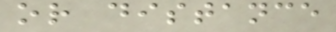or distance
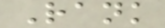Rank
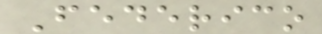Federico
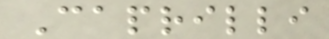Caprilli
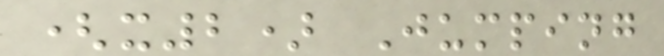(x2) Jumping
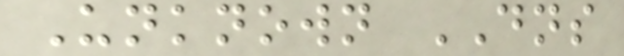Unknown DNS
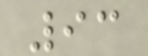93
